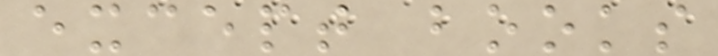except books
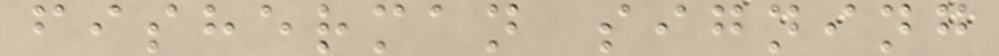fisherman signing
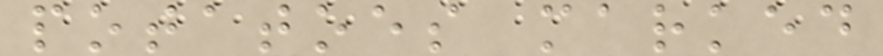potatoes marked
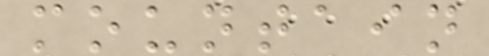mountain
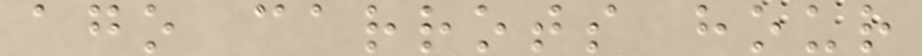ago carrots hour
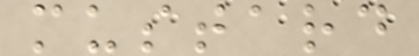mustard
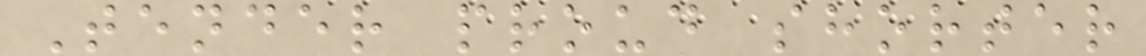Tender proud shorter
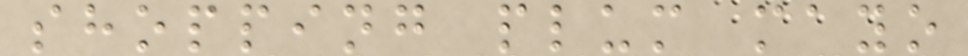shopping plum mayo
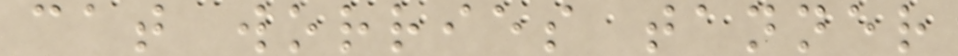cat worries tanner
